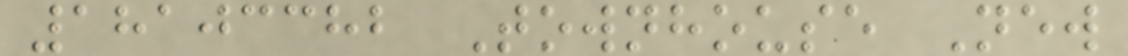18103382 Townhouse New
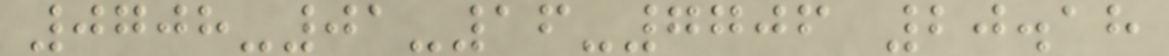0708-01-16-7706 20.18
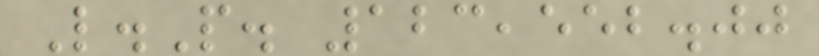L.P. 123,552.00
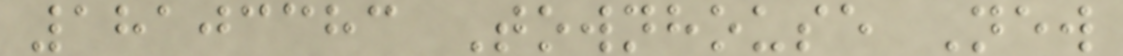18103383 Townhouse New
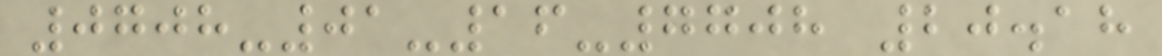0708-01-16-7708 20.18
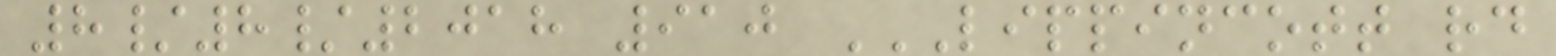8/8/2018 910 LIPPINCOTT RD
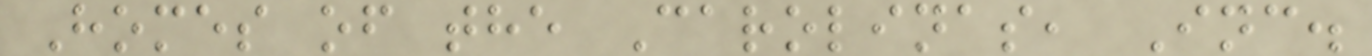Homes of the Carolinas, Inc.
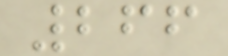266
